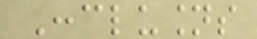Conclusions
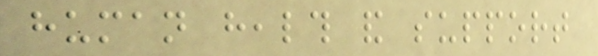human health and support
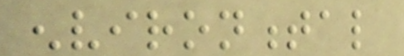environmental
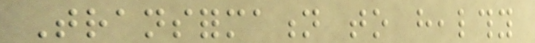Transformation to healthy
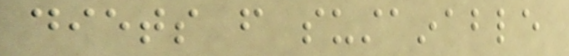diets from sustainable
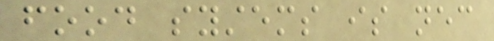food systems is necessary
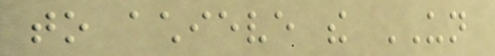to achieve the UN
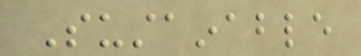Sustainable
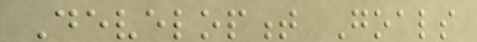Development Goals
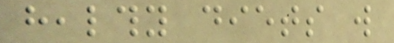healthy diets will
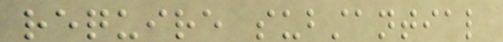require substantial
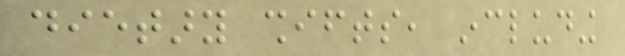dietary shifts, including
